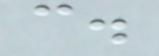c.
